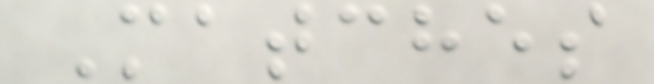Matches
